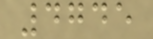4745
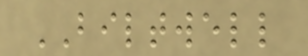BILTWELL
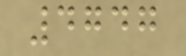4747
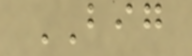BIG
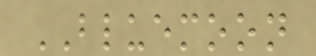BLUEMOON
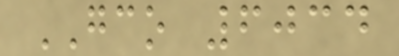GCO 6034
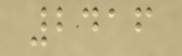2416
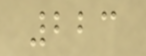223
